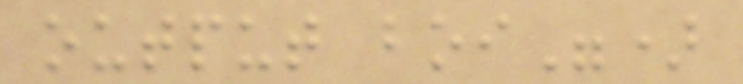output boi")
